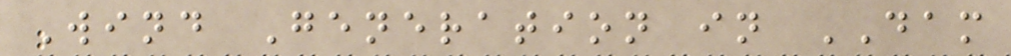Wind Generation in DAM
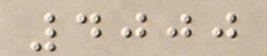4000
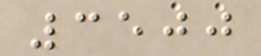3500
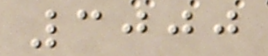3000
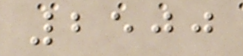2500
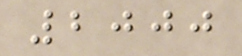2000
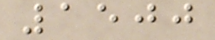1500
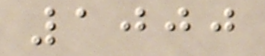1000
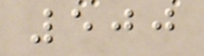500
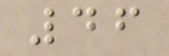46
